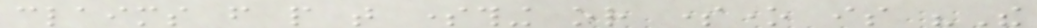claims from people that something or someone is "The
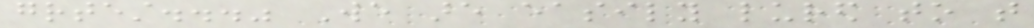greatest..." We are easily lured to that
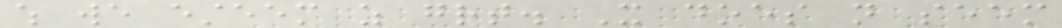which we esteem as great. It does not seem
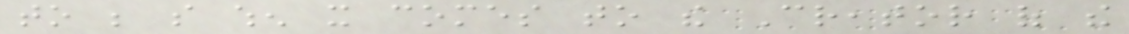to be so when it comes to the Creator of the
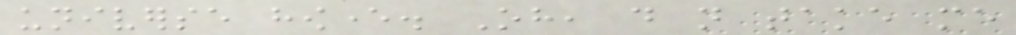universe however. Oh, do not take me
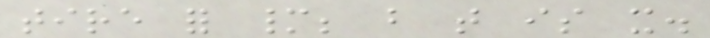tire for many; but that is it.
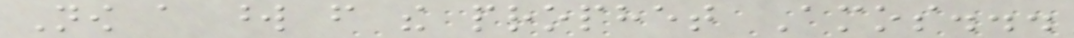Now a word from the prophet Amos...
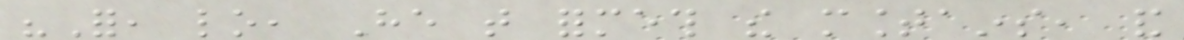"For, lo, He that formeth the mountains, and
